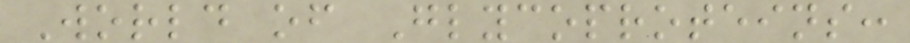World of Glycoproteins:
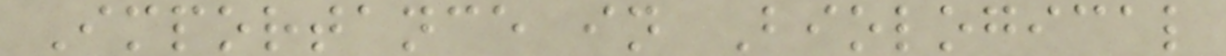Importance in Biological
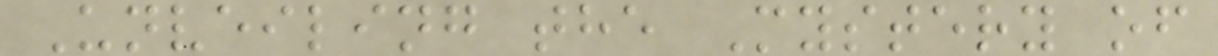Unveiling the Mystery of
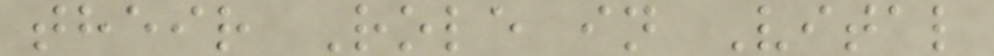their Role in Vital
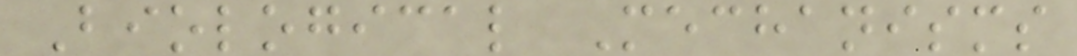Biological Mechanisms
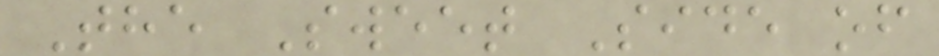The Sweet Side of
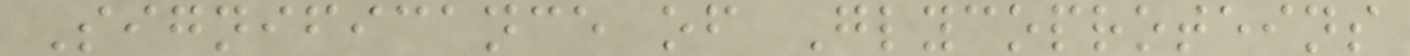Significance of Glycoproteins
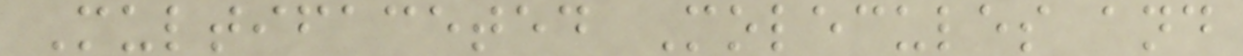Multifaceted Molecules and
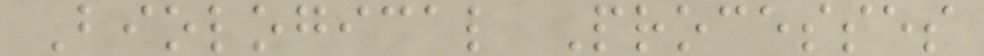Biological Processes
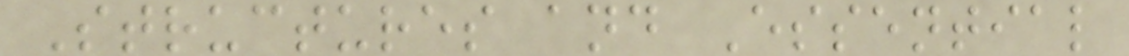Structures and Essential
